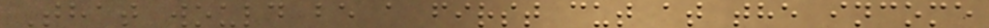That would be a first cut at the income
